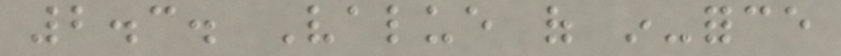2.3. Value of in-force
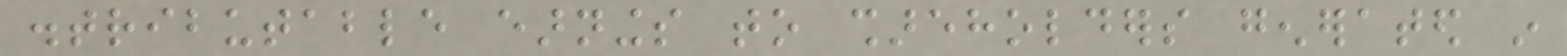distributable earnings to shareholders generated in
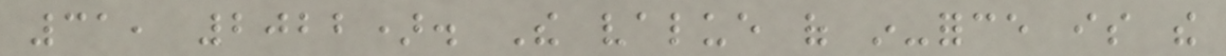31, 2022). The value of in-force is the
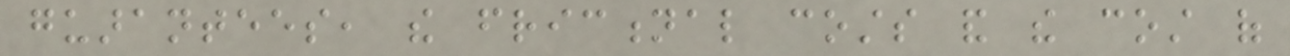guarantees, the frictional costs and the cost of
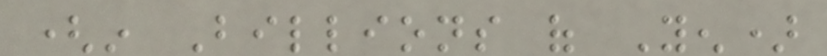(in Billions of Yen)
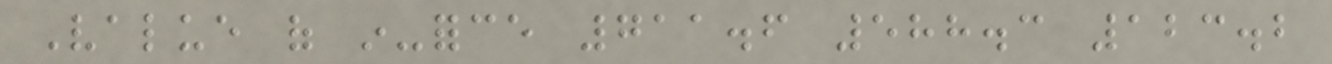Value of in-force 711.6 588.3 123.2
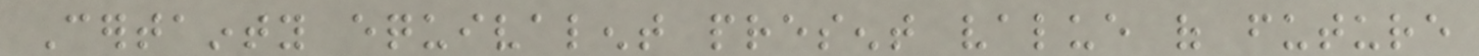Certainty equivalent present value of future
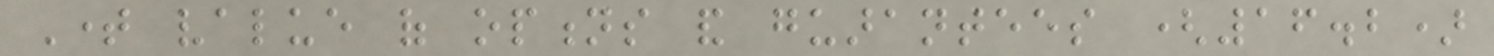Time value of options and guarantees (16.2)
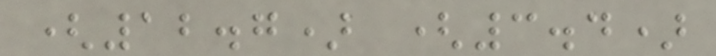(12.7) (3.4)
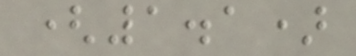(1.1)
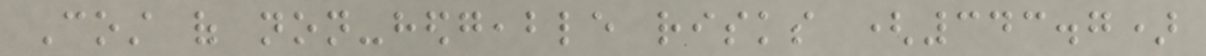Cost of non-hedgeable risks (343.7)
